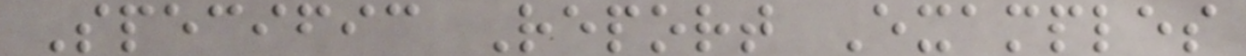Specific Report Examples
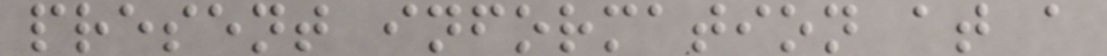present information at a
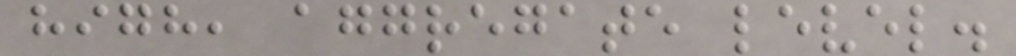high, aggregate level.
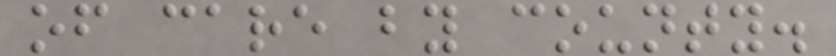of care by county.
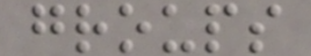groups
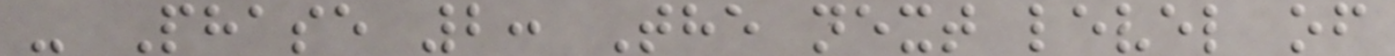- Phase 2: The next level of
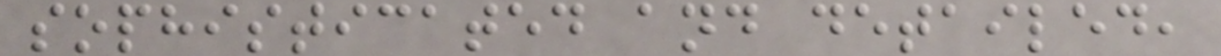sophisticated and detailed,
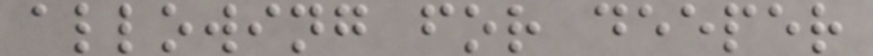allowing for deeper
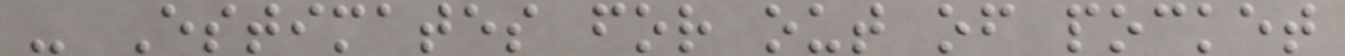- Estimates for out of pocket
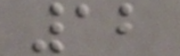12
